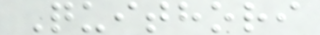Quithori
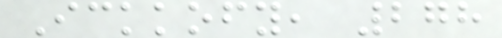Ickkofy, 278
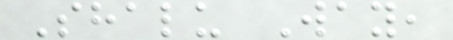Shalu Way,
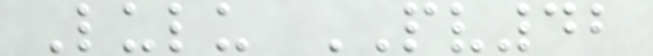Lulu PV42
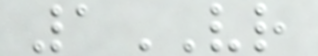1VR
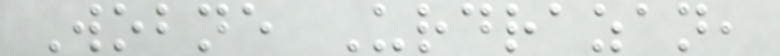Wobne Urdrazan,
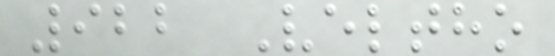922 Veltho
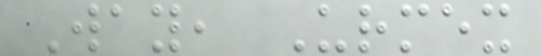Way, Urmex
